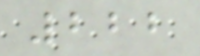222
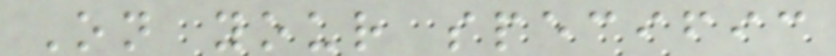On your specific
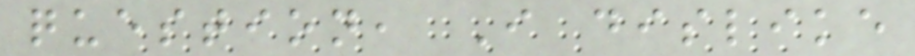question, I dislike
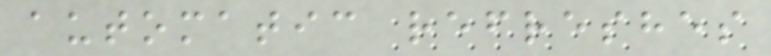automatic refreshes
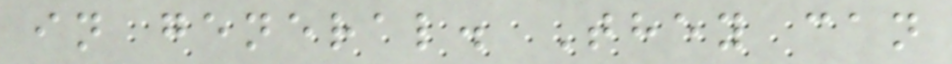in general. They can
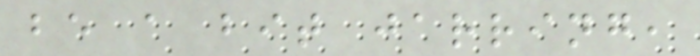be a bit jarring,
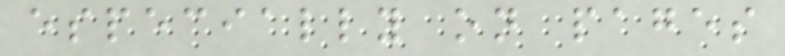especially on pages
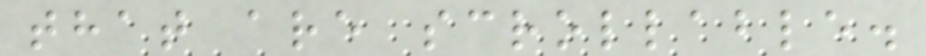that are scrollable.
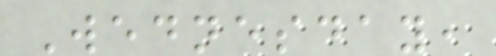Wednesday,
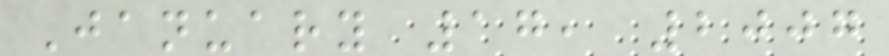January 17, 2007
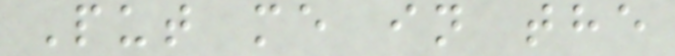Put me in the
